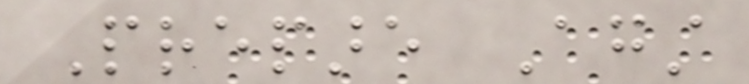Prepare Against
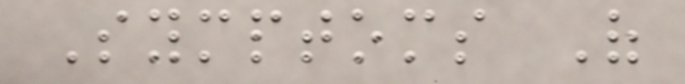Symptoms Of
